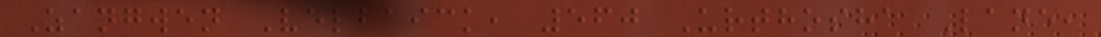Zangwen Velbaick, 560 Urthosha Lane,
